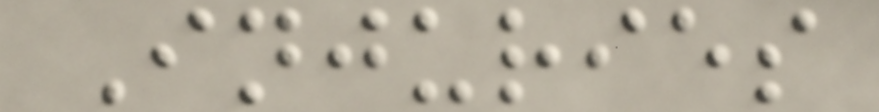Injuries
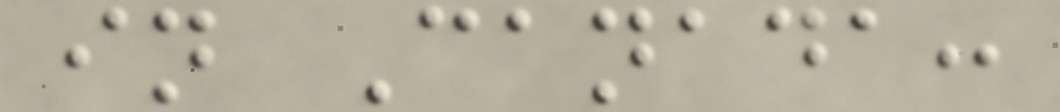in Canada:
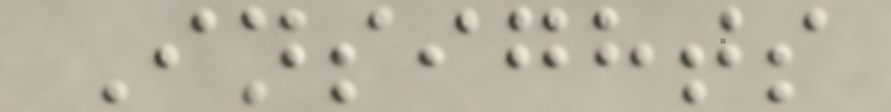Insights
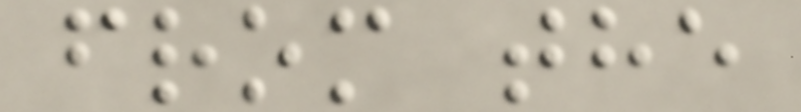from the
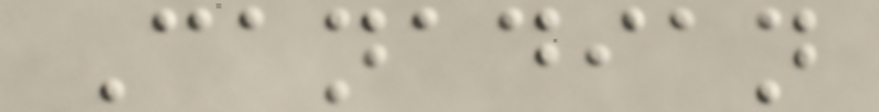Canadian
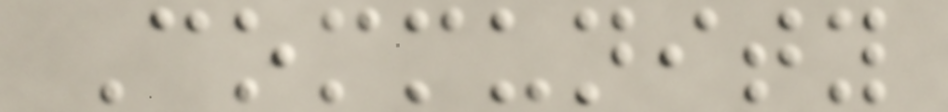Community
